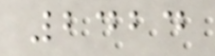2424
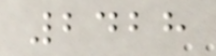2428
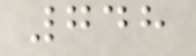748
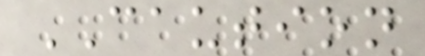CAUTION
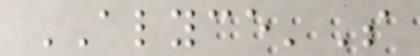ALYCE'S
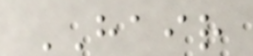HAIR
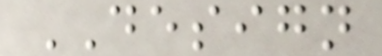DESIGN
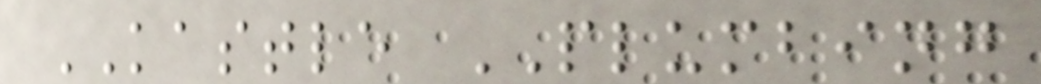KASTLE PLUMBING
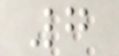7
